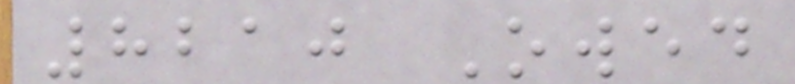8210 Owed
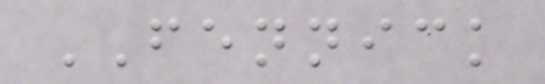FENNICK
